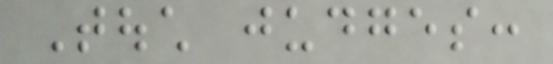Touch judges:
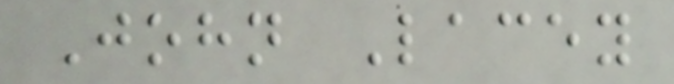John Lacey
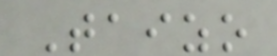Taizo
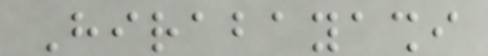Hirabayashi
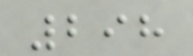298
